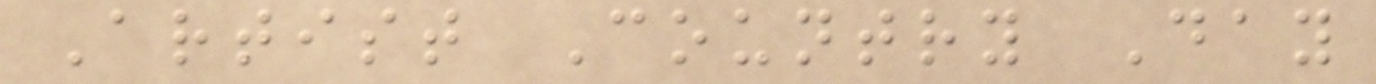Artist Country Day
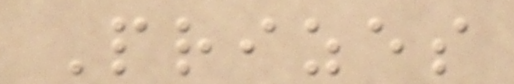Prizes
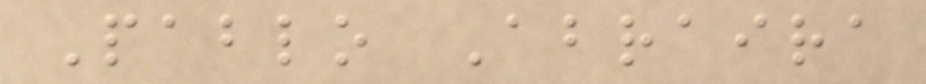Pablo Abraira
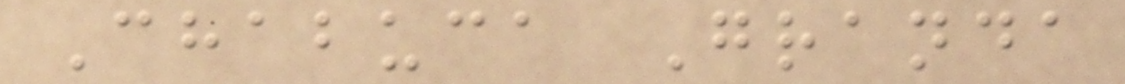Chabuca Granda
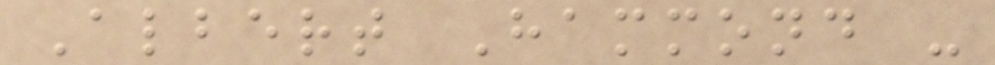Albert Hammond -
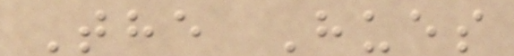The Hues
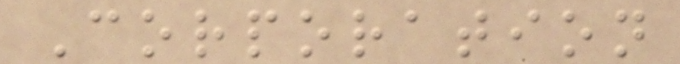Corporation
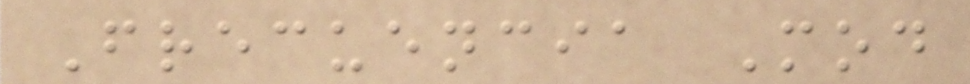Frecuencia Mod
